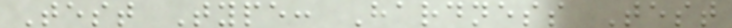Test Type: Hardness Test
